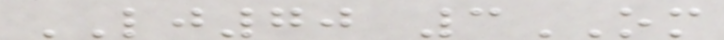LJ70 3OM
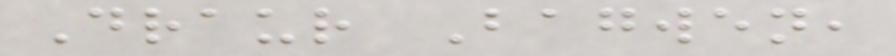Draur Bagwen,
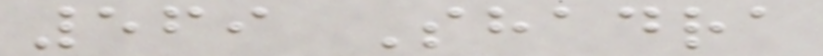569 Shadra
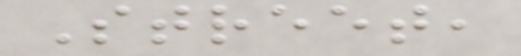Street,
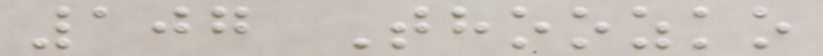107 Thoozko
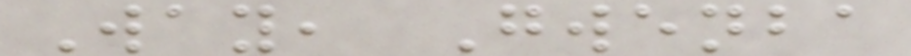Way, Gwenba
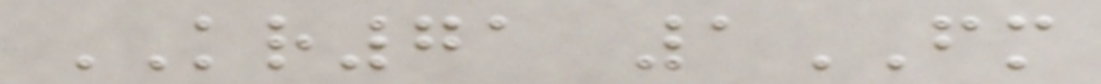KR71 1FM
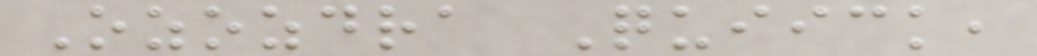Ozozdra Quiick,
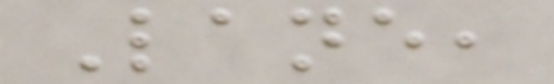Lane,
